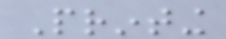Printing
